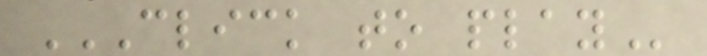CLICK TO PLAY
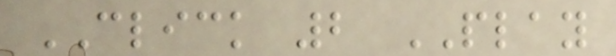CLICK 2 PLAY
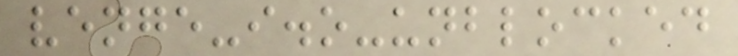venge-i.o-unblocked
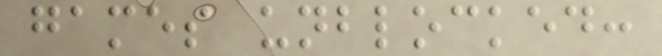games unblocked:
